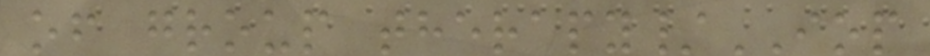of group therapy/IOP
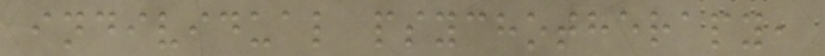individual psychotherapy,
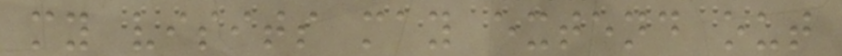my visits may extend out
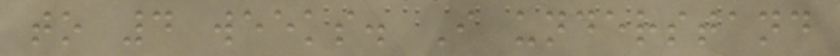to 4 weeks. I understand
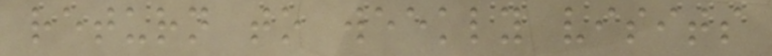return to weekly visits
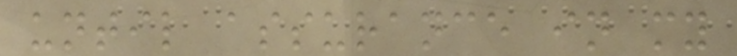until assurance in my
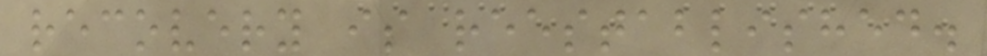recovery is reestablished.
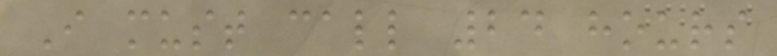I must call 24 hours
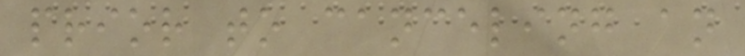prior to canceling an
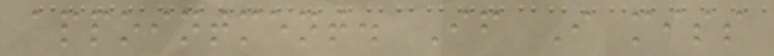appointment. If I miss
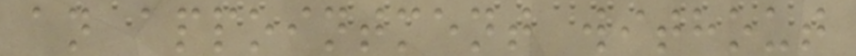an appointment without
